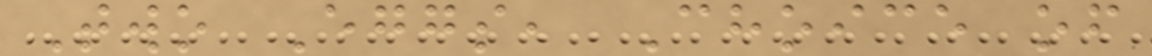Two Eggs, Choice of
